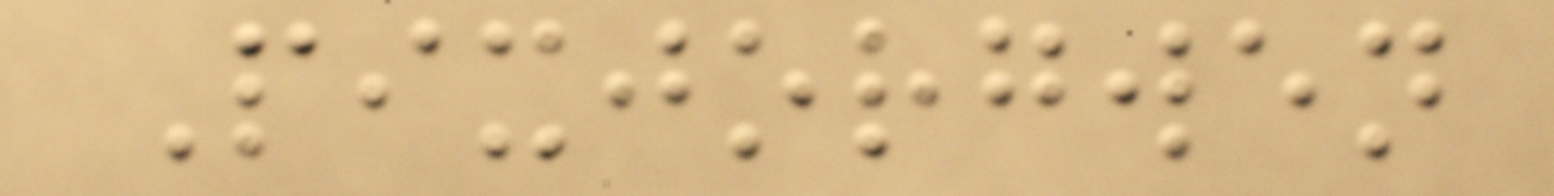Pixjorgwen
